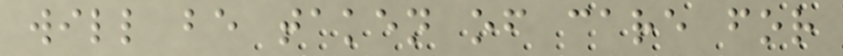will be taken of care for
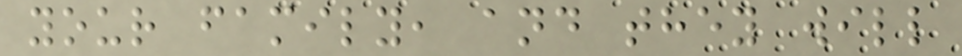your family, and they will
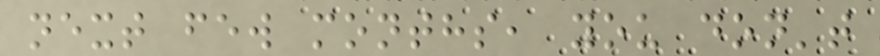next few months, you don't
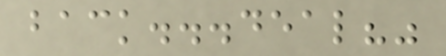back...deal?"
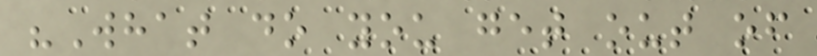"What do you get out of
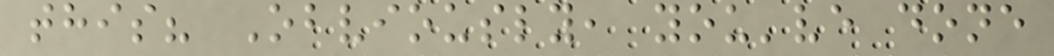this? Obviously, you've done
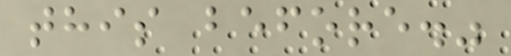this before."
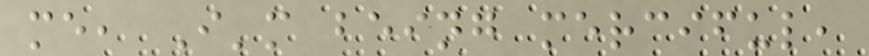me, I'm being merciful,
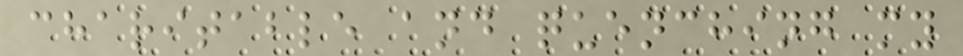charitable and quenching my
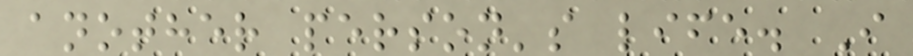another person's life. I
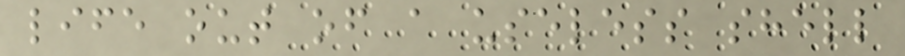life out of a useless shell
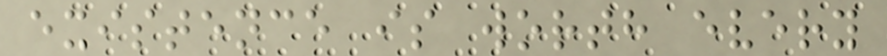existence is worth every
